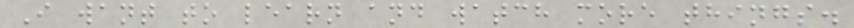I want to learn and watch more things.
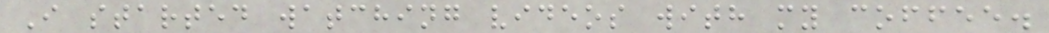I started watching videos with my coffee.
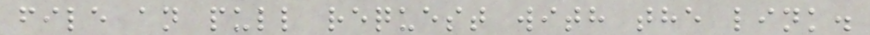file an pull request with the link.
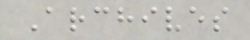Archives
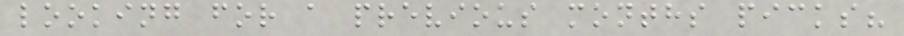looking for a previous months picks?
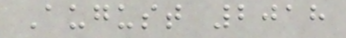August 2018
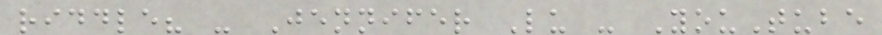riddle? - Jennifer Lu - YouTube
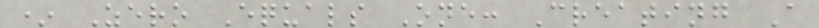* Zero Equals One: Creating A
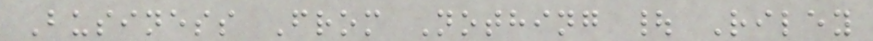Business From Nothing | Riley
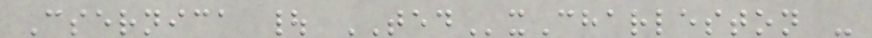Csernica | TEDxCharleston -
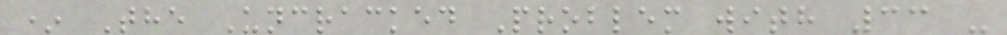* The Uncracked Problem with 33 -
